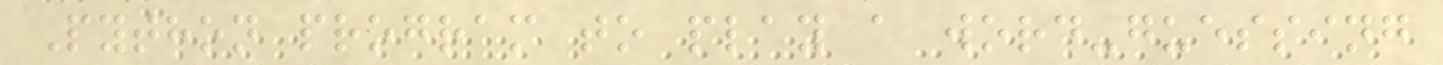Python program to play a word-guessing
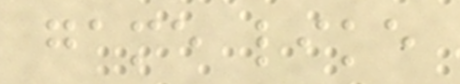game like
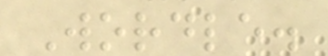Wordle.
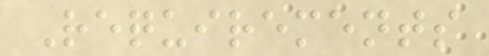Requirements
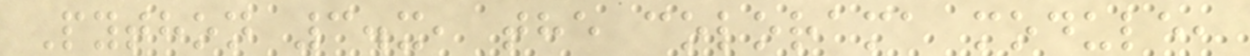Python 3.x, the colorama module,
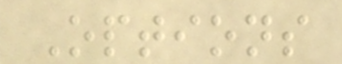Options
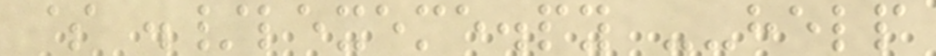$ ./lexeme.py --help
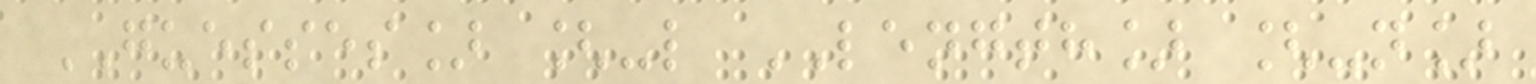GUESSES] [-l LENGTH] [-n]
